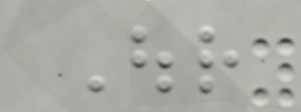Our
